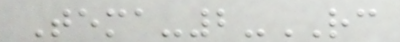Tema-2-RC
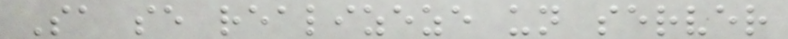Sa se realizeze un server
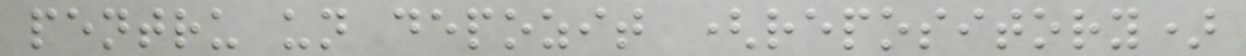pentru un depozit (repository)
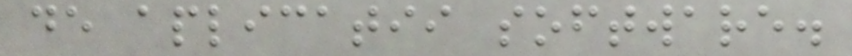de aplicatii software.
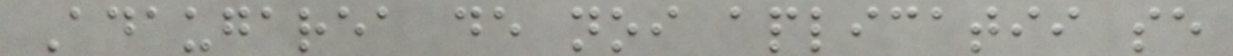Adaugarea de noi aplicatii se
